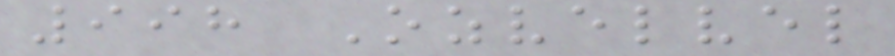998 Ozvelvel
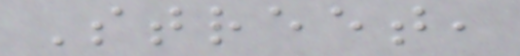Street,
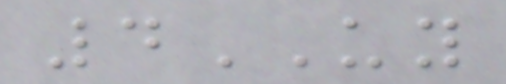4UY
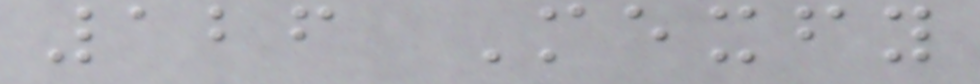126 Mexfy
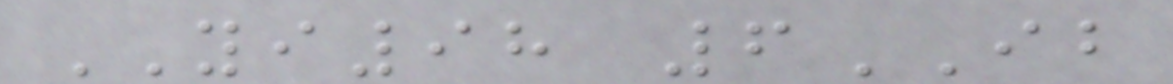YI98 6IB
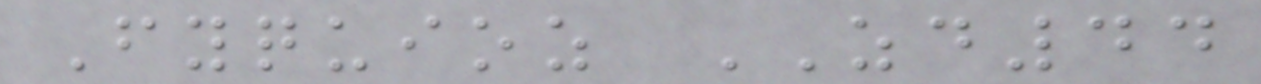Fyquioz ZD44
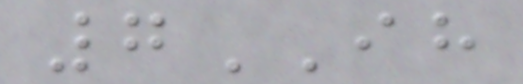7IH
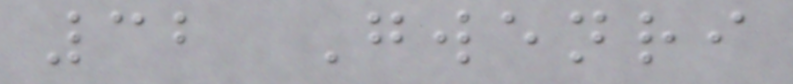32 Gwenri
